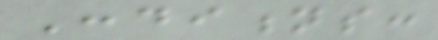Conditions:
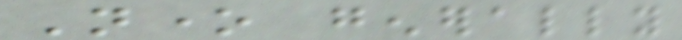None generally
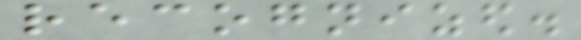recognized.
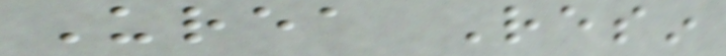Urea Resin
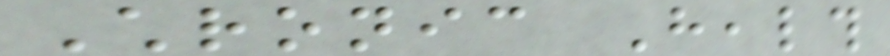Chronic Health
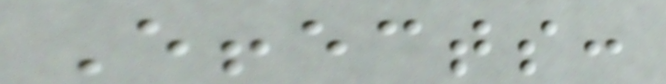Effects:
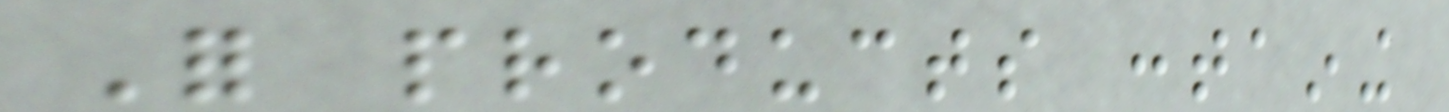For products containing
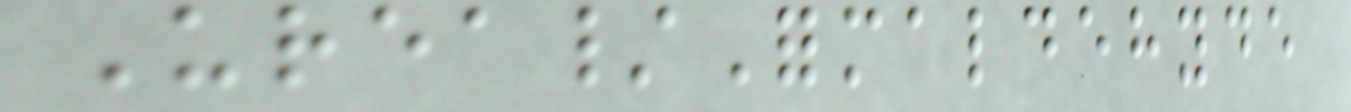Urea/Formaldehyde
